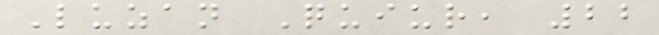Luzan Quiur, 22
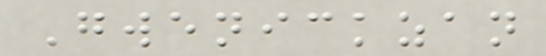Gwenickzan
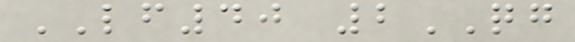LF40 2QG
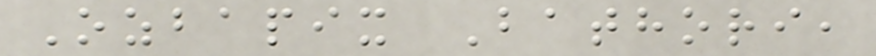Ozbapix Bathori,
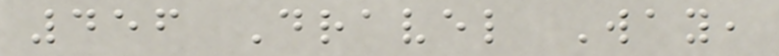456 Dravel Way,
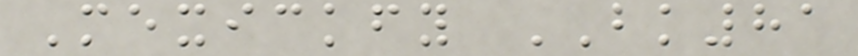Mexickfy BK81
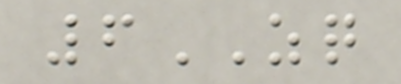6ZQ
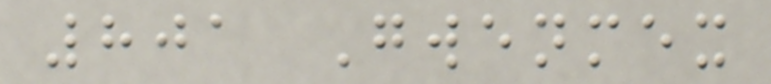801 Gwenmex
